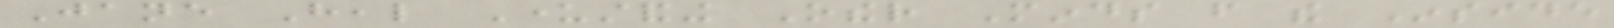Jane Heal Understanding Other Minds from the Inside
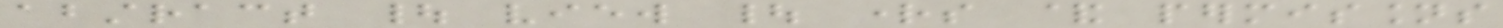abstract | view | rights & permissions
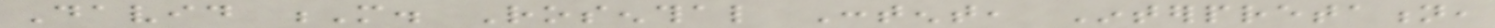David M. Rosenthal Content, Interpretation,
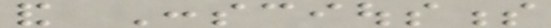and Consciousness
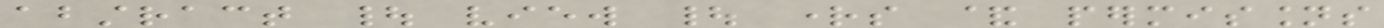abstract | view | rights & permissions
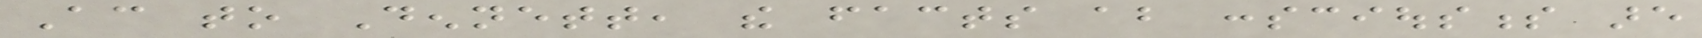According to Dennett, the facts about consciousness are
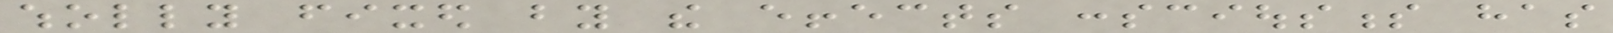wholly fixed by the effects consciousness has
